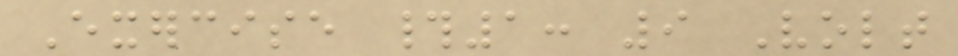Exercise #1: 9 Volt
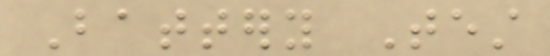Battery Test
